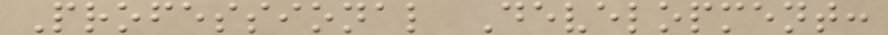Professional Development:
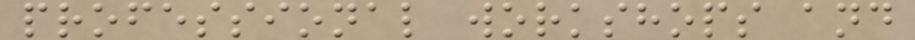professional workshops and
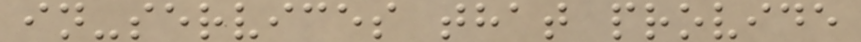in-services that provide
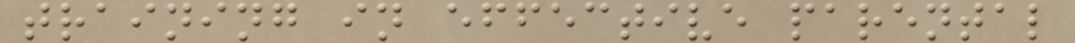training in effective parental
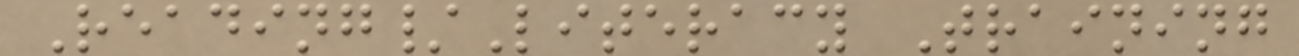Reading/Literacy Training
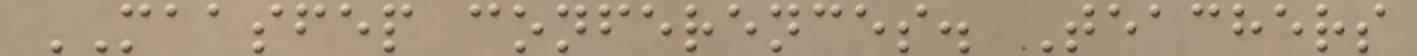MAASFEP conferences. Teachers
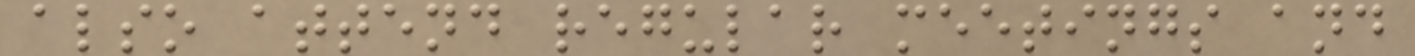also attend regular meetings and
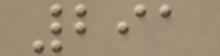291
